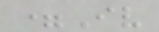=Iv
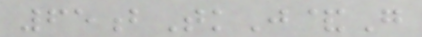65bTkJ&G
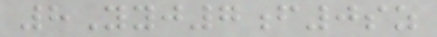8Yyj7f0sz
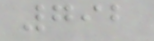792
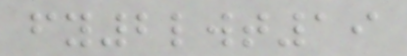fy2lwt19
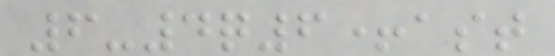6-4q6+ast
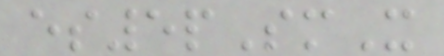es5pSmX
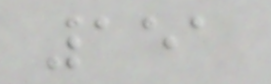151
